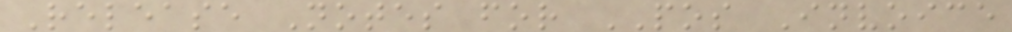Release Notes for POS Invoice
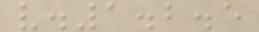v.1.2.5
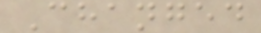Changed
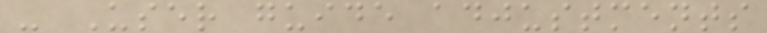- User guide adjustments
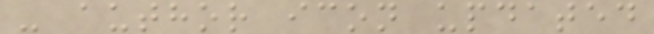- author icon updated
